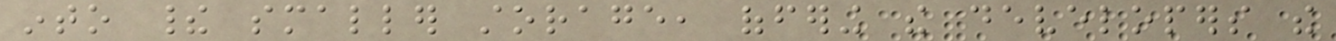into their smaller storage, offering the developers the
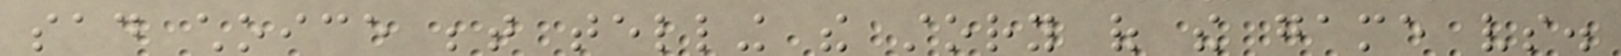sad choice between telling the story of the game vs.
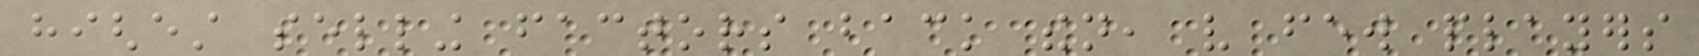highest selling factors back then, very few players
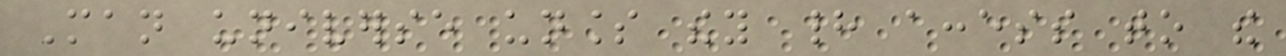Man universe unless they had access to the
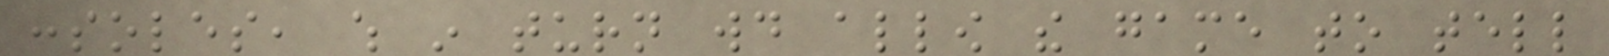consoles, which in turn would allow the game to tell
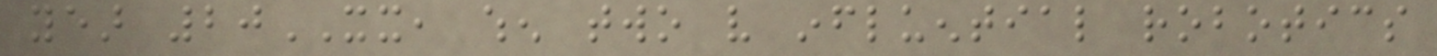year 20XX, when two very influential robotics
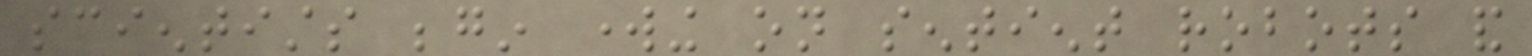scientists begin working on sentient robots and
